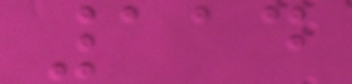114
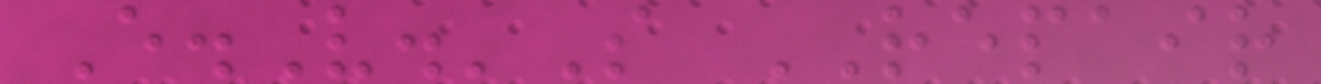E.V.'S REPAIR
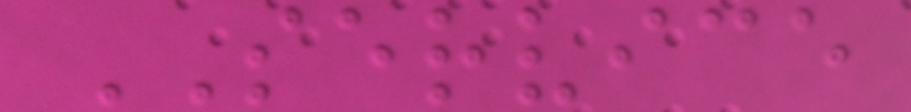SERVICE
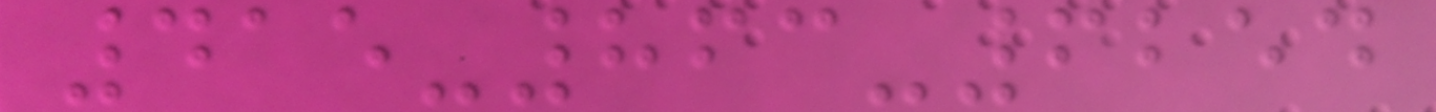415-863-6254
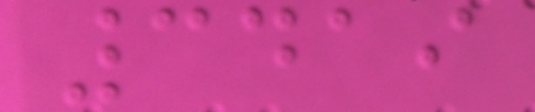3419
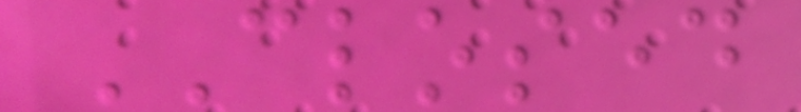CLOSED
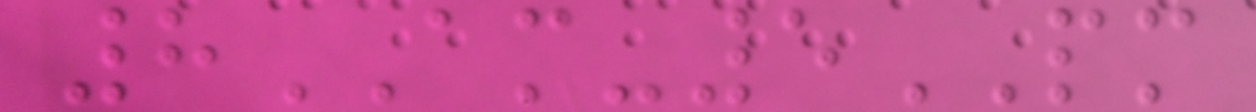8AM-5PM
